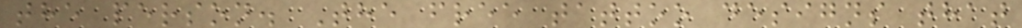the person. The free tattoo designs that
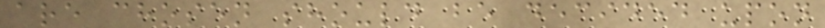are chosen should be decided upon
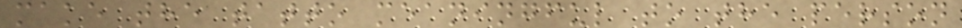make the tatto meaningful to the person
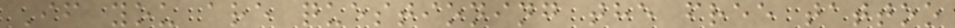If you are questioning the free tattoo
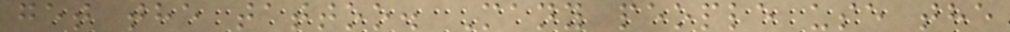get the tattoo. Many people use the
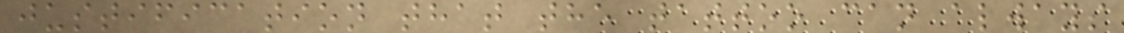justification that the tattoo can always
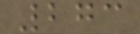273
